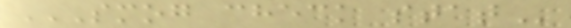SMOG CHECK STAT
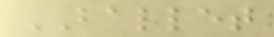BALLET
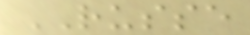RUSSE
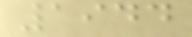1944
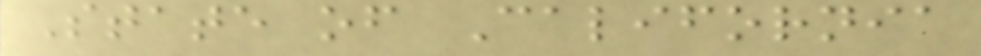State of California
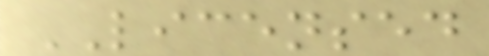LICENSED
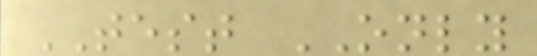TEST ONLY
